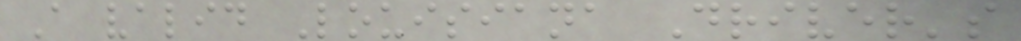A valid Louisiana Driver's
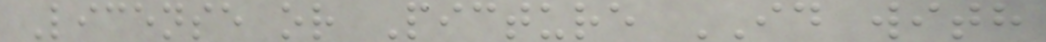License or Picture ID with
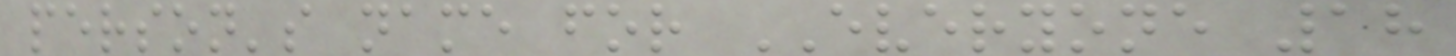person's name for EVERYONE 18
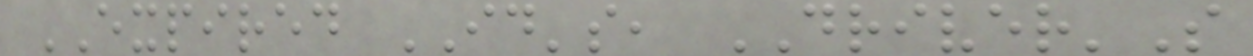EXPIRED ID's, DRIVER'S
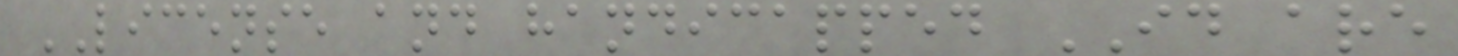LICENSE and handicapped ID are
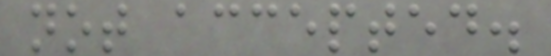not accepted.
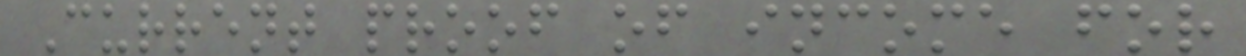Current proof of income for
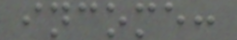income:
